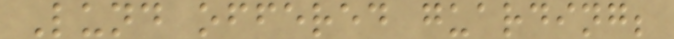Lund offered guarding;
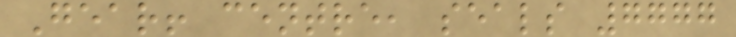Gear! centre, seals 7777
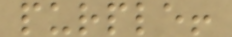purple!
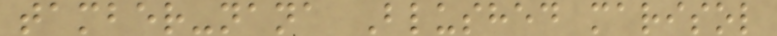tamber-nana Blushed marisol
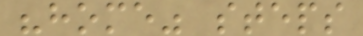"home" steps
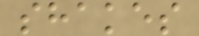shakes
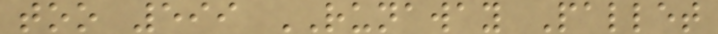too 599 RUNAWAY Pallet
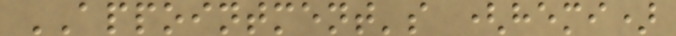APPOINTMENT's (hemi)
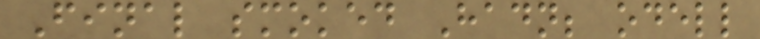Final smoked Hadn; odell
